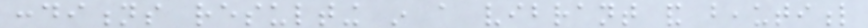conditions resulting in a vibrant and beautiful
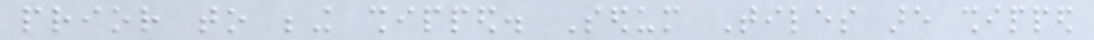prior to being shipped. Sedum Tiles are shipped
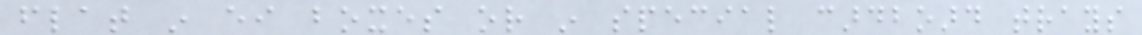flat in either boxes or in special cardboard trays
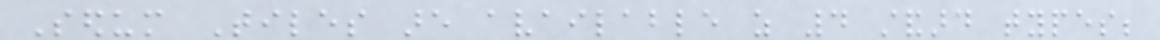Sedum Tiles are available as 4 standard types;
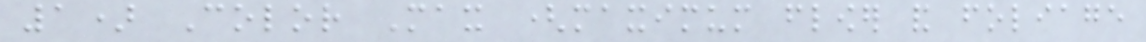1) Color Max (maximum flower and foliage
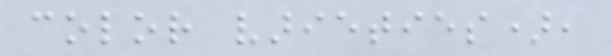color varieties),
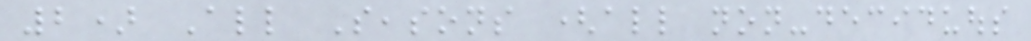2) All Seasons (all non-deciduous
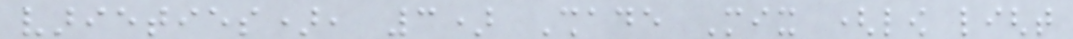varieties), 3) Shade Mix (low light
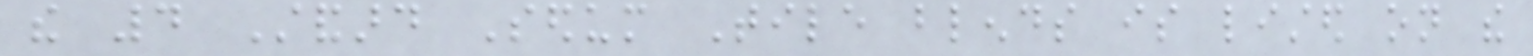the 4 Standard Sedum Tile blends is listed on the
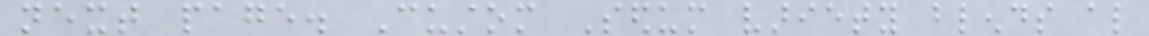next page. Custom Sedum variety blends also
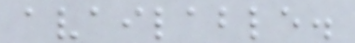available.
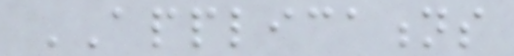APPLICATIONS
